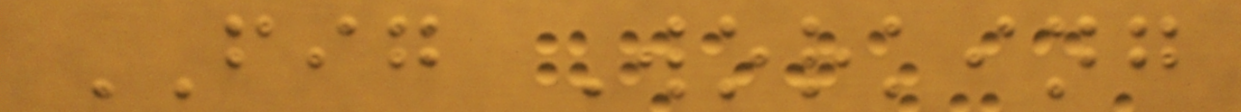FIG Working
